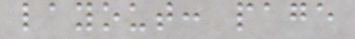layout: page
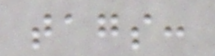tags:
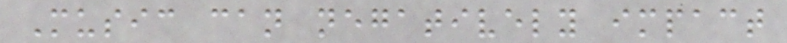Music can negatively impact
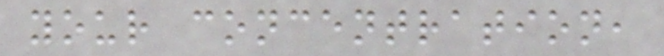your concentration,
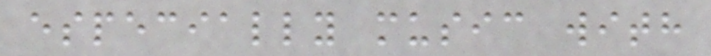especially music with
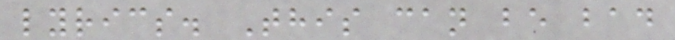lyrics. This can be bad
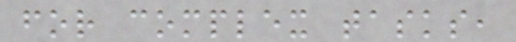for complex tasks,
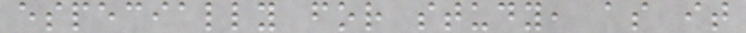especially for study, as it
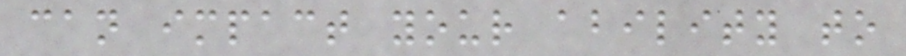can impact your ability to
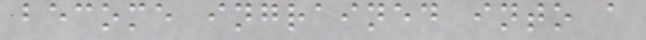become ingrained into a
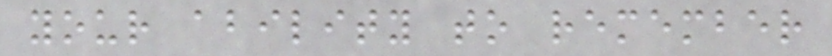your ability to remember
